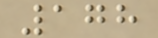178
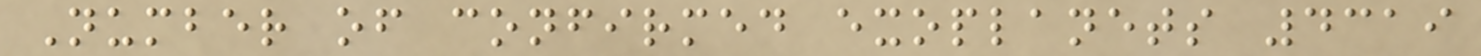Number of confirmed exoplanets 4319
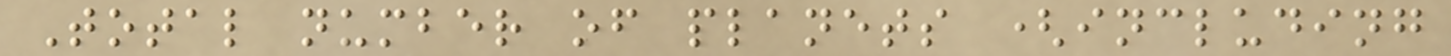Total number of planets (including
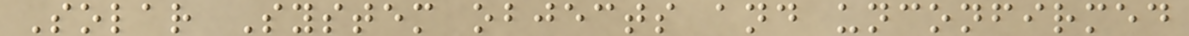Solar System objects and unconfirmed
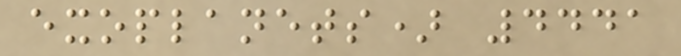exoplanets) 4441
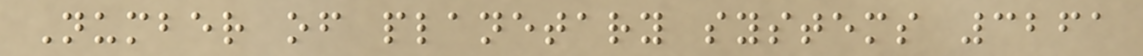Number of planetary systems 3261
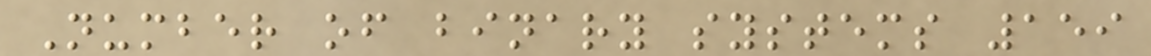Number of binary systems 159
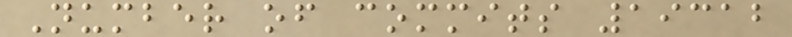Number of commits 19312
